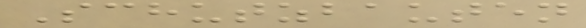Schutzbauten
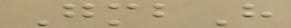GmbH
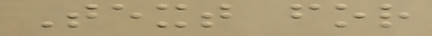Text for
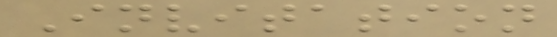Invitation
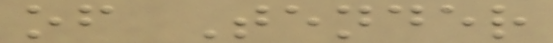of Tender
